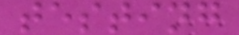testing
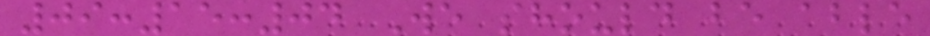09:15:04 We should be able
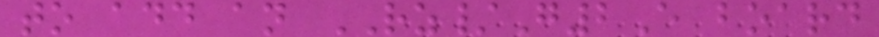to add an RZ/G2E board
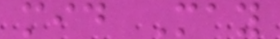mid May
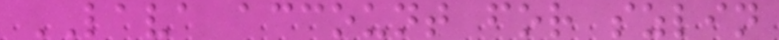LAVA account for szlin
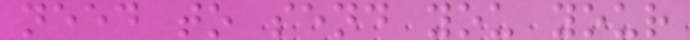need to send you your
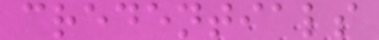credentials
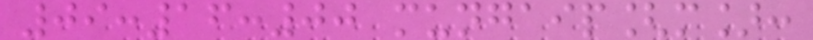09:16:00 mungaip[m]:
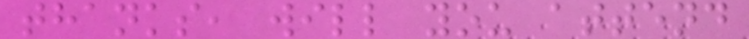thanks, will you attend
